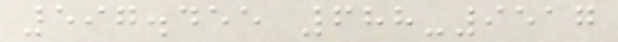597.455 688-9517
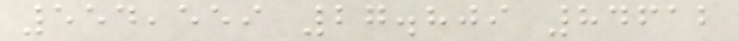554,559 27.809 84612
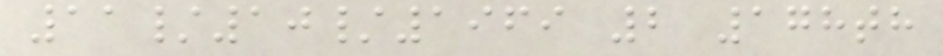11/10/1969 2 178th
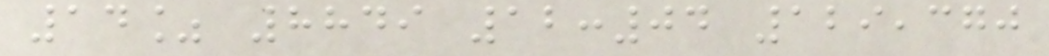14% 8849 12:04 129,370
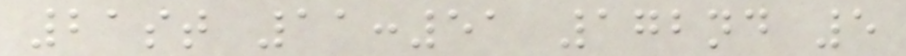21st 11:51 172nd 5
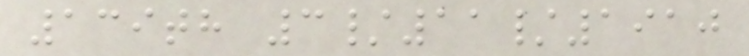139th 3/11/1910
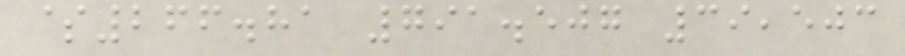$266.81 791.507 39,503
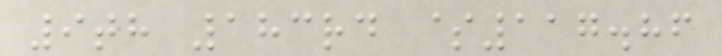9th 183rd $117.86
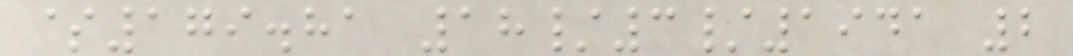$179.81 18/3/1941 2
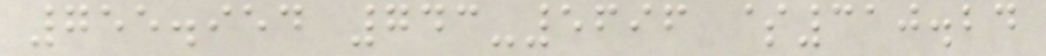755.954 743-5696 $310.24
